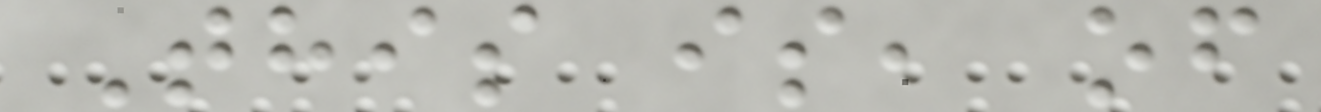This is, of
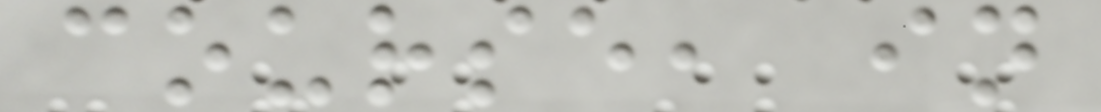course, in
